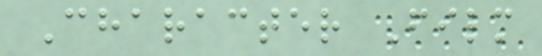Character Film
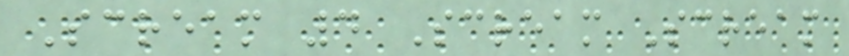Scream 4 Scream Scream
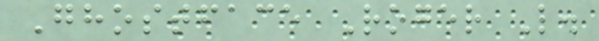Ghostface Roger L.
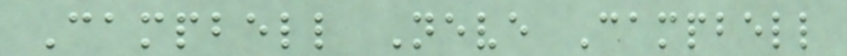Campbell Neve Campbell
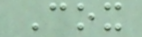Cox
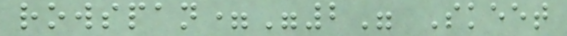rowspan="2" Skeet
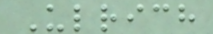Ulrich
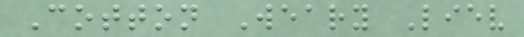Cotton Weary Liev
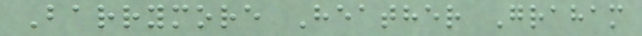Barrymore Heather Graham
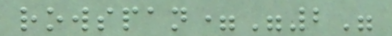rowspan="2"
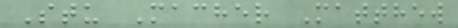Stu Macher Matthew
